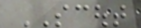SCOUT
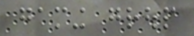gaming group
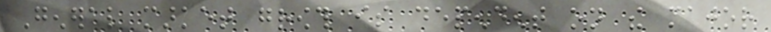General market growth is dependent on the major
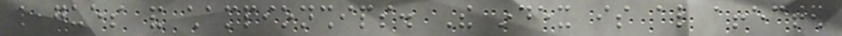leagues and championships. The index is also affected
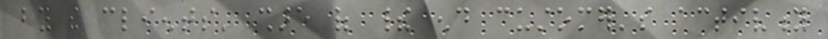by the clients' share of their end customer's activity
